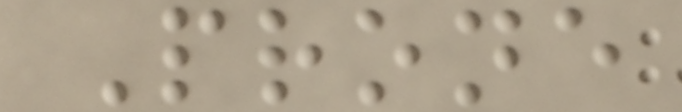Prone
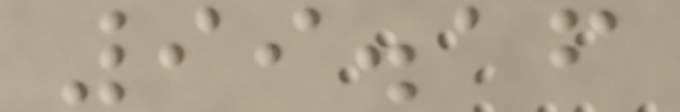99.16
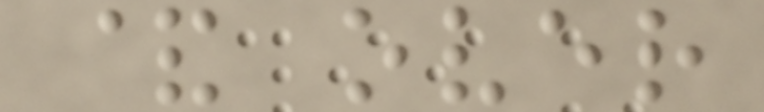& over
